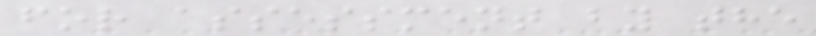for assessment by the
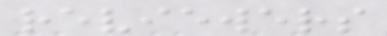reviewers
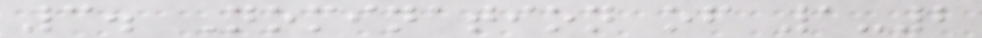3. Nomination of 1-2
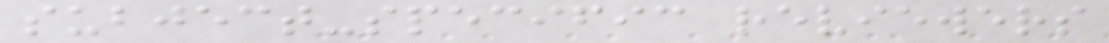subject-specific reviewers
